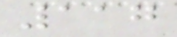117
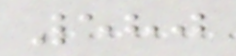580
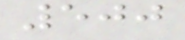500
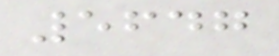5647
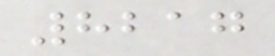8217
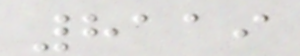8119
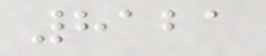8121
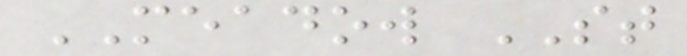MEADOW ST
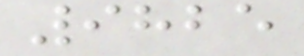9825
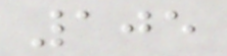105
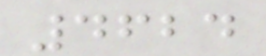4624
